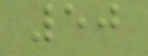50
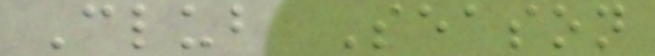Club Season
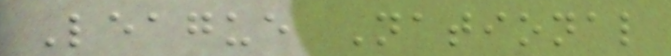League National
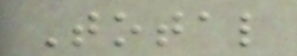Total
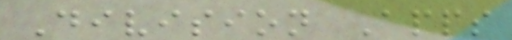Division Apps
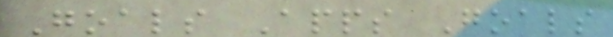Goals Apps Goals
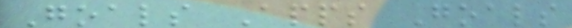Goals Apps Goals
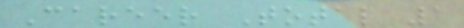Career Total 1
